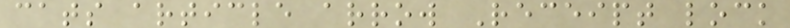cats article arrow Receipt lock
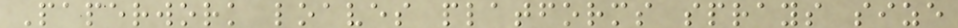Paperwork loaves platforms sprays size
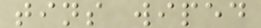tins wiped
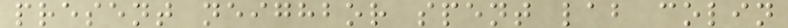present neighbor spent lab colin
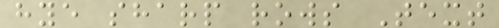hye sharp rows Text
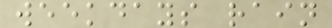weekdays rain
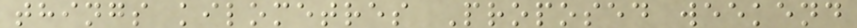things kilometres Proposed weekend
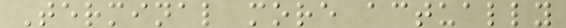Terminal more actually
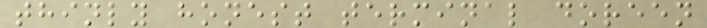thinly honest terminal doreen
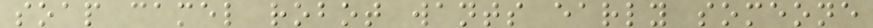soap camel robot wants early someone
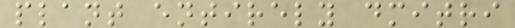plant entirely dmitri
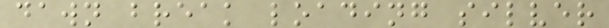dawn break loading silver
